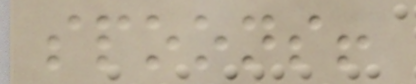spoons!
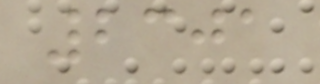2301
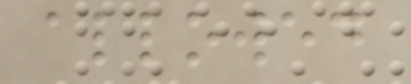allowed
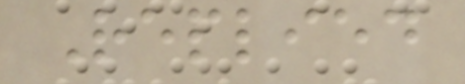Replied
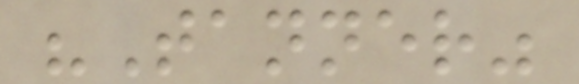"Tanner"
